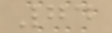74
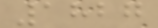1827
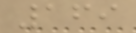169
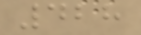428
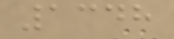1348
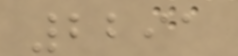2291
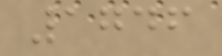1746
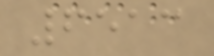6513
